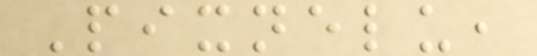Pixnelu,
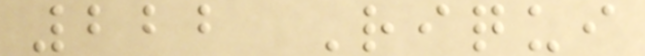222 Riqui
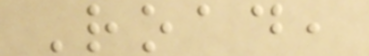Road,
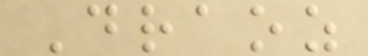Draoz
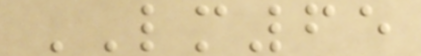LM65
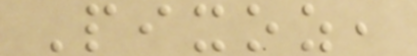Pixoz,
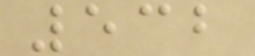532
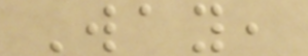Way,
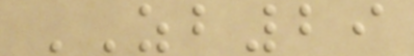ZB29
